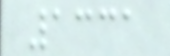1331
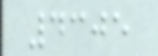4305
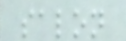salon
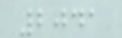2041
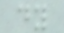dy
